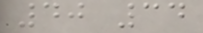40 34
